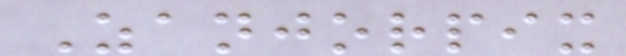Zanjorpix
